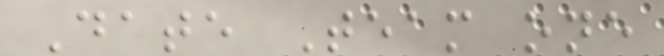Date Team one
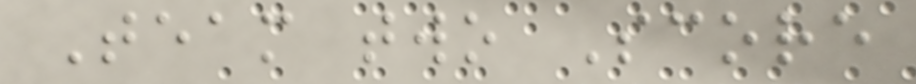Team two Score
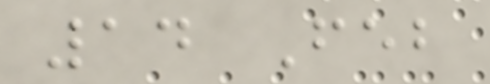14 Feb
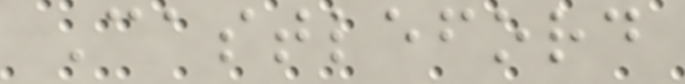Castleford
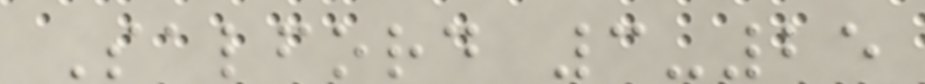Salford 3-25
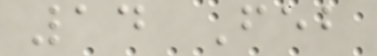14 Feb
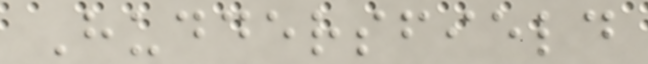Huddersfield
